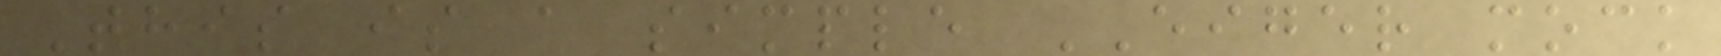This is a simple EIGER mock
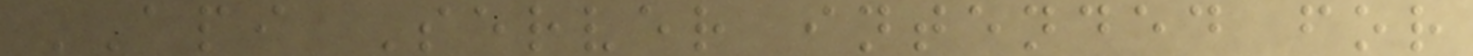API Server intended for
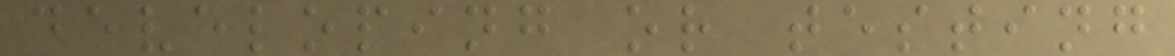developing or testing
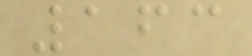163
